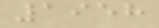1958
